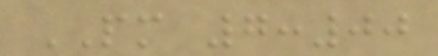PM 7:00
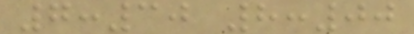7:30 8:00
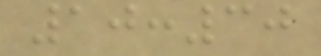10:30
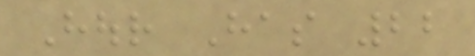Hour Has 22
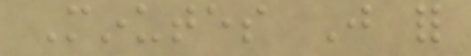Minutes Just for
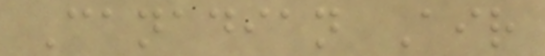Canadian Air
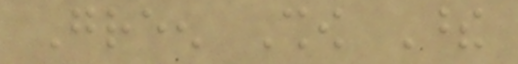Green Show These
